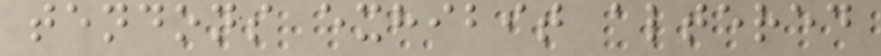tendons exhibit altered
